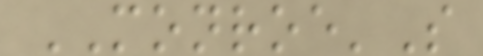MONROE'S
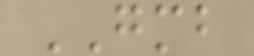GMB
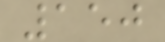150
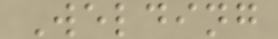Welding
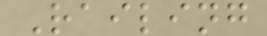Railing
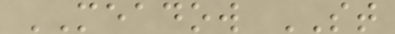MEADOW ST
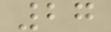27
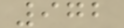972
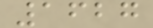1627
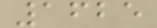1625
